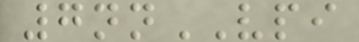7nnVPI
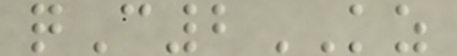qC2KZ
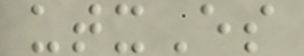utxEs
